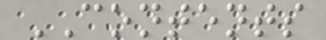CONTENTS
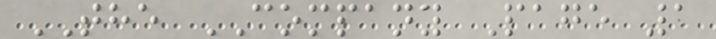THE COMPANY Page 1
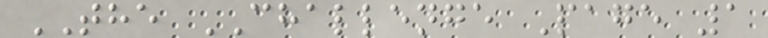THE CHALLENGE Page 1
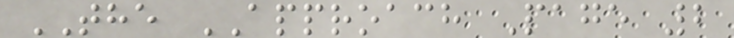THE APPROACH Page 2
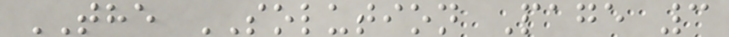THE SOLUTION Page 3
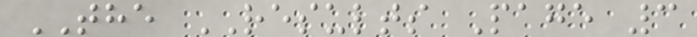THE RESULTS Page 3
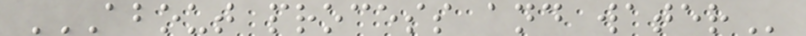ABOUT PROCESS AND WATER
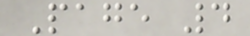Page 4
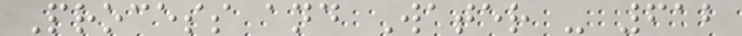Process and Water - 612
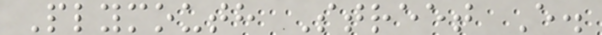Plymouth Street E.
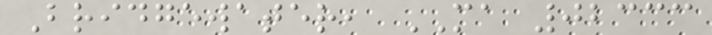Bridgewater, MA 02333
